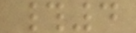#4
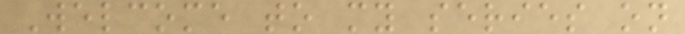Welcome to my series on
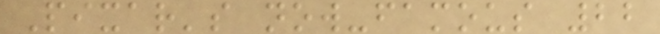Pixar's now-famous 22
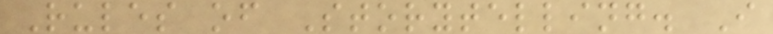Rules of Storytelling. I
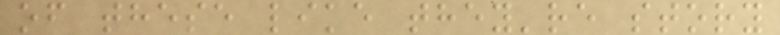of these like they're story
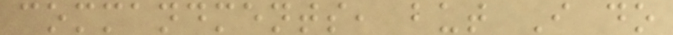commandments, but I do
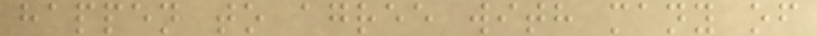happen to agree with many of
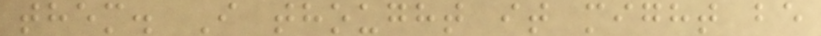them. I thought it might be
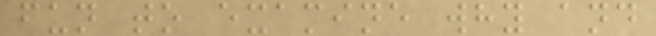fun to examine why and
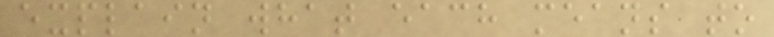explain what each means to
